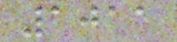1011
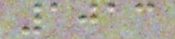1013
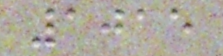1015
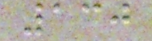130
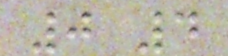0 4
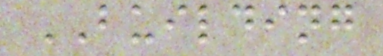BUILDING
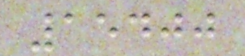15400
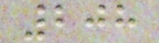208
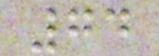74
